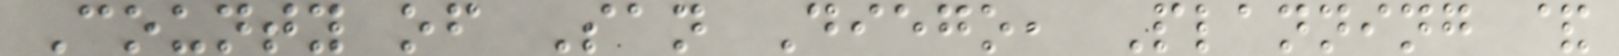County of San Diego, Planning &
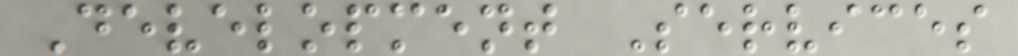Development Services
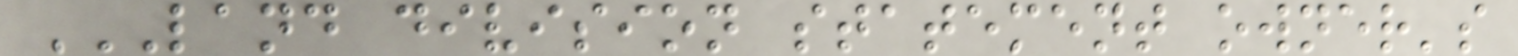LAND DIVISION STATEMENT OWNER'S
